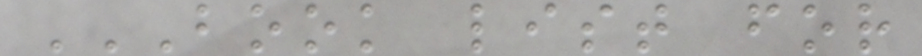BOOK LIST FOR
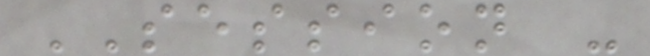SESSION -
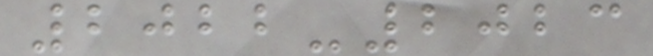2022-2023
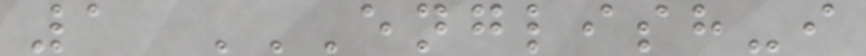1 ENGLISH-I
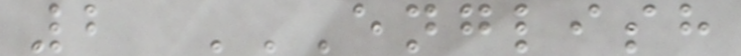2 ENGLISH
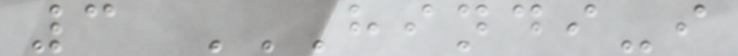3 HINDI-I
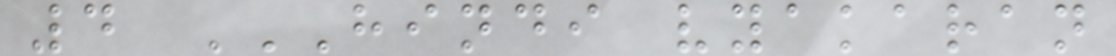4 HINDI VYAKARAN
